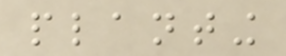planting
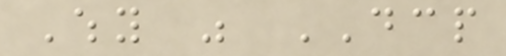Why was DCP
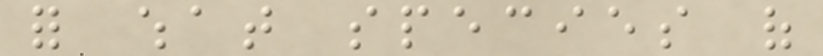for what species of
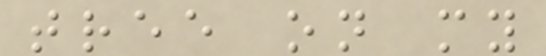tree on my
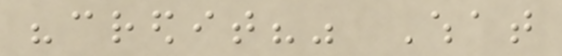"credit?" What
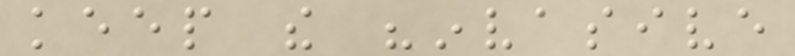keep the "invasive
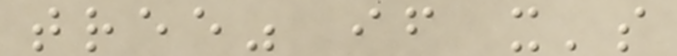tree" if it's
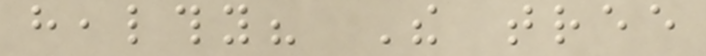healthy? The tree
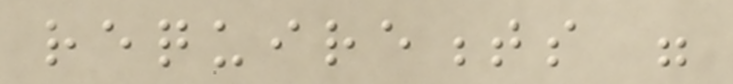requirements were
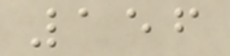156
